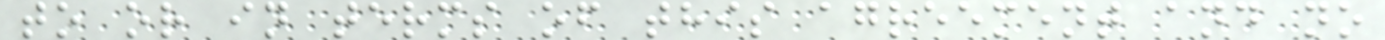to or in terms of this agreement and no
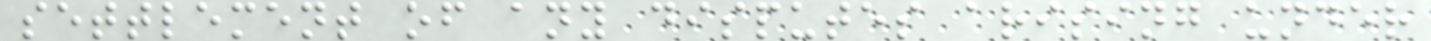settlement of any disputes arising under
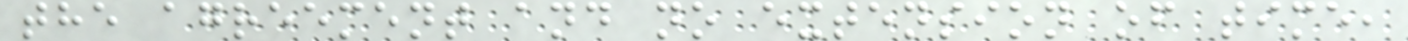the agreement and no extension of time,
